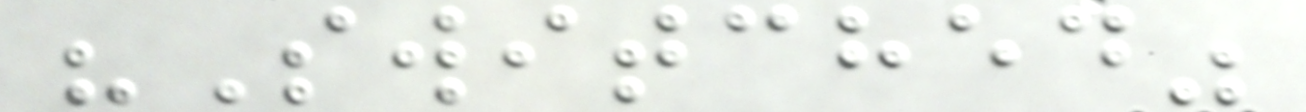"Switched"
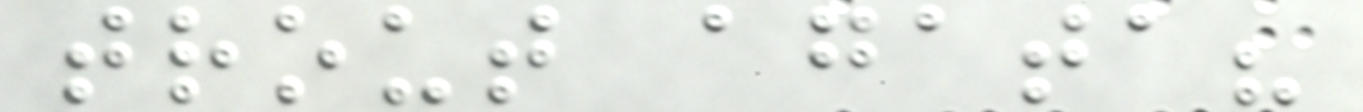trout agata?
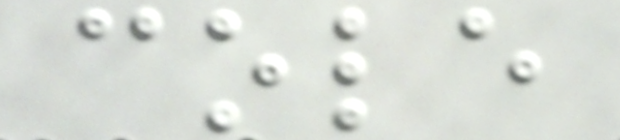cole
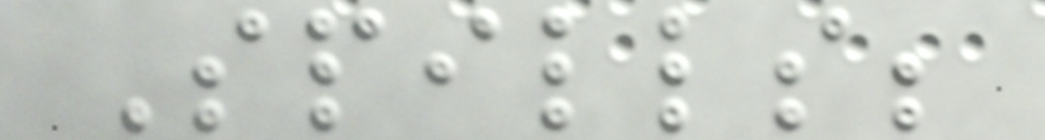Spills;
